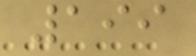199
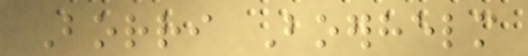Borri Boerhelm
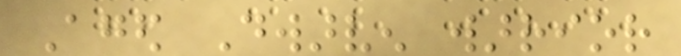Aged Dwarven warrior
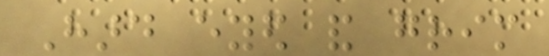Hard eyed and grim
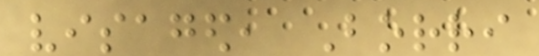visaged, Borri
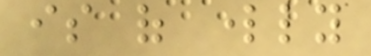is of lordly
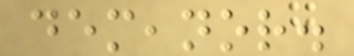demeanor.
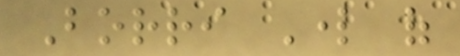Borri Lord of
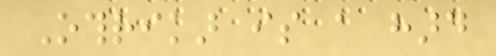Othrikar is a hard
